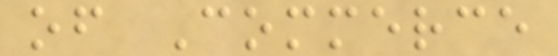of Commerce
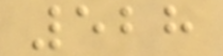528
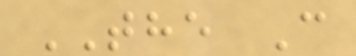THE C
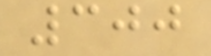300
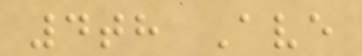4th Ave
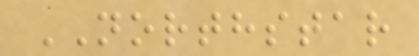NORTHSTAR
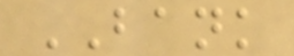BANK
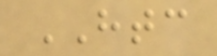HTC
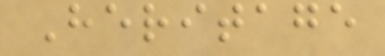Heritage
